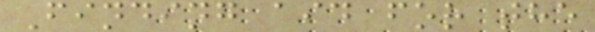Finding aid for the
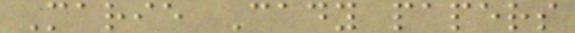Marie Cady papers
